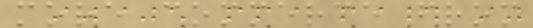more commerce from
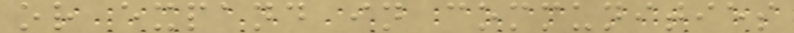or expand in communities
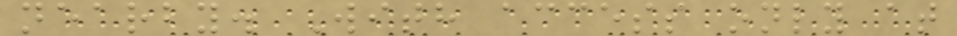nearby. With access only at
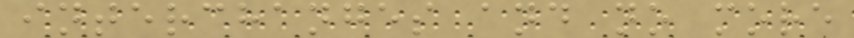interchanges and no more
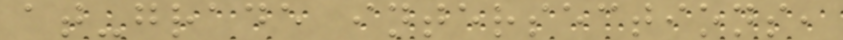at-grade intersections,
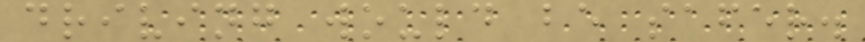driving would be safer.
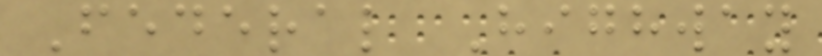Federal Highway
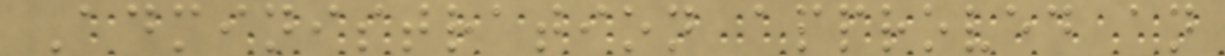Administration approved an
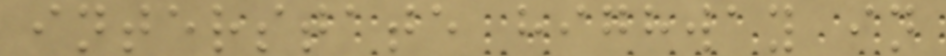interstate highway in
